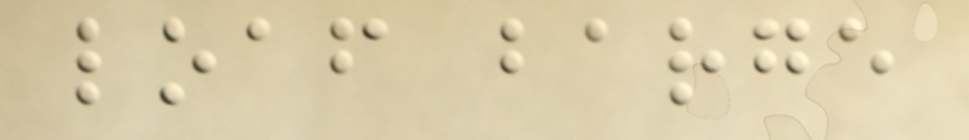loaf barge
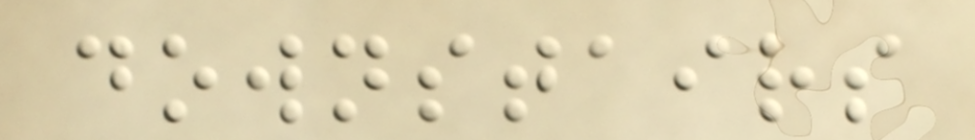downstairs
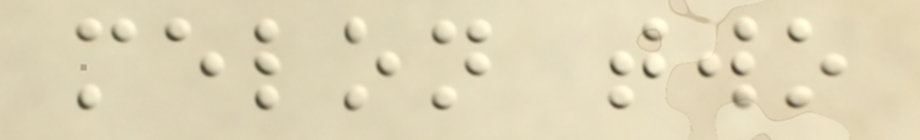melon two
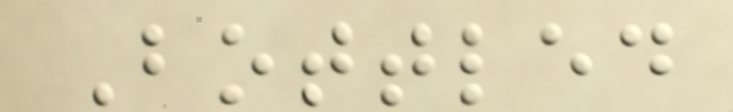Bottled
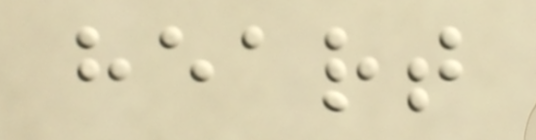heart
